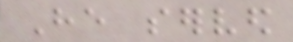He served
